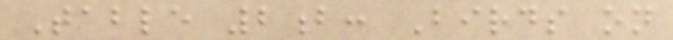Table 2b: Birds on
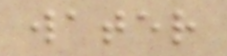water
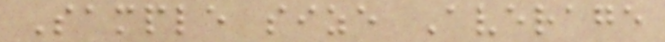Sample size Average
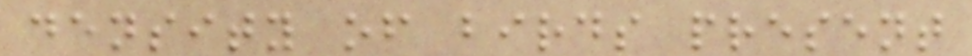density of birds present
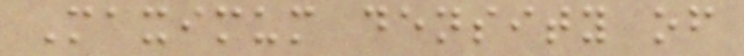Maximum density of
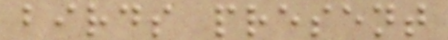birds present
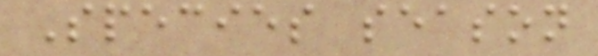Species season
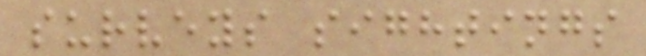surveys sightings
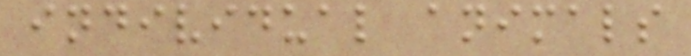individual animals
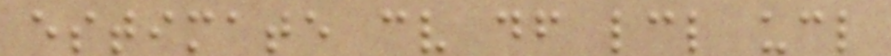estimate cv df lcl ucl
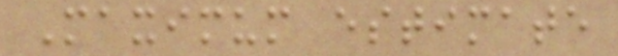Maximum estimate
